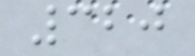320
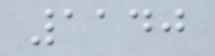1140
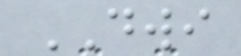DWI
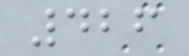426
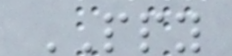PPY
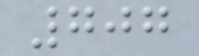707
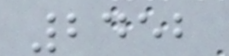2452
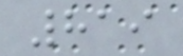819
